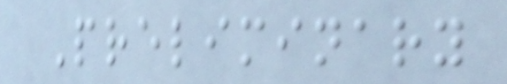Preliminary
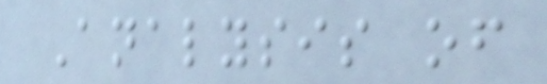Analysis of
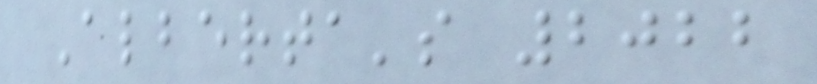Alberta's 2022
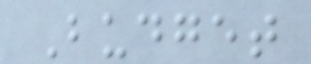Budget
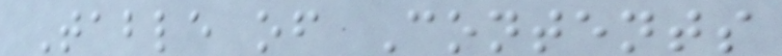Table of Contents
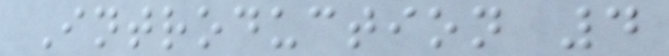Introduction 4
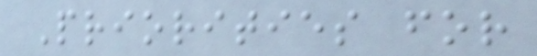Priorities for
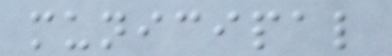municipal
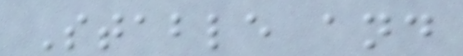Stable and
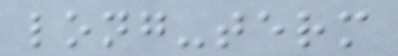long-term
